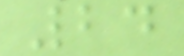24
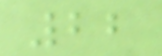22
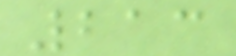213
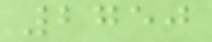2750
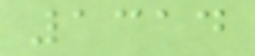1314
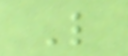L
